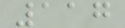117
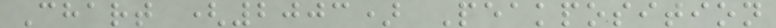Chart (2003) Peakposition
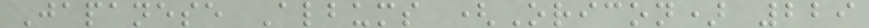Japanese Albums (Oricon) 229
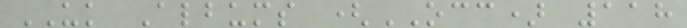UK Albums (OCC) 118
